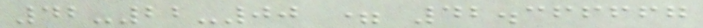42-22-00 = 42.366667
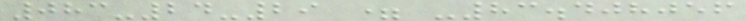083-24-29 = -83.408056
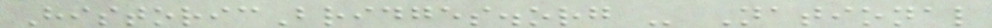HistoricBridges.org - National
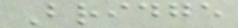Bridge
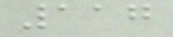117
